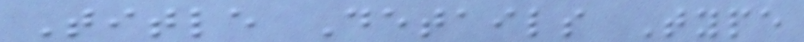Title Details Type
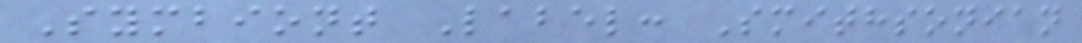Symbiont Label: Smithsonian
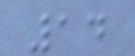14
